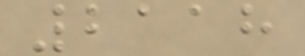2118
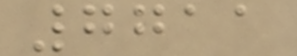7711
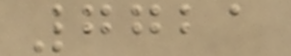7721
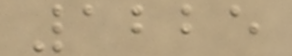1225
